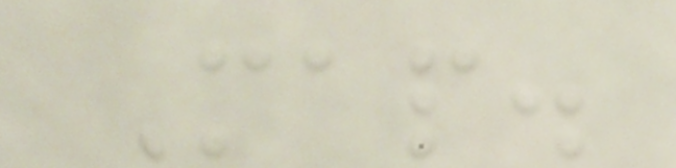Map.
